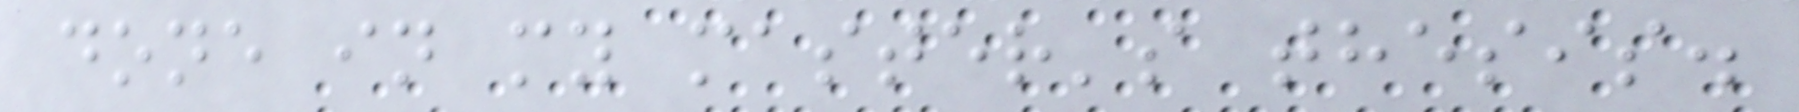done in my master's thesis.
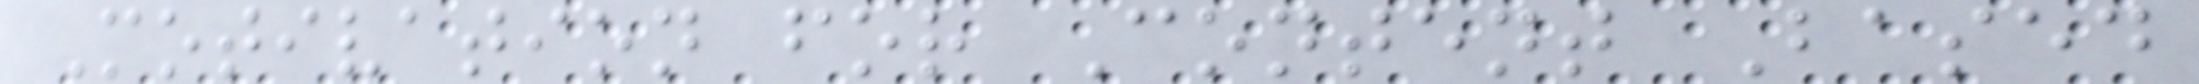Motivation for Content Based
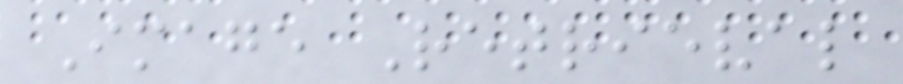Image Retrieval
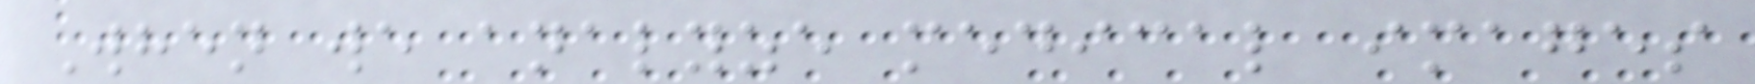When we analyze medical images
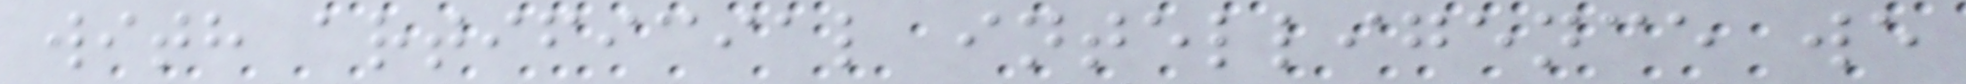with artificial intelligence we
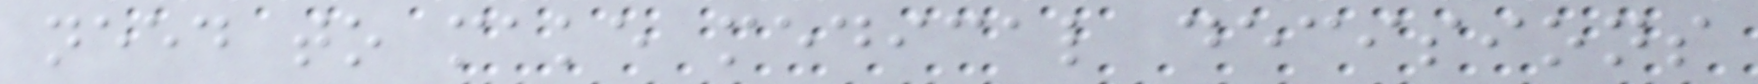need to make medical decisions
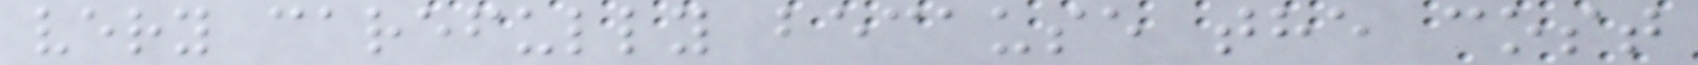very carefully because the cost
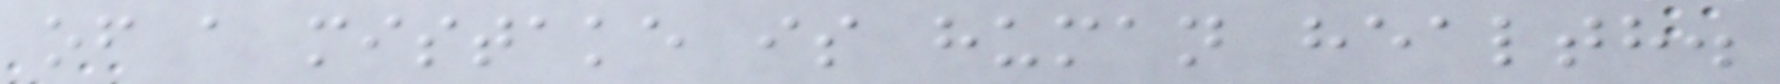of a mistake is human health.
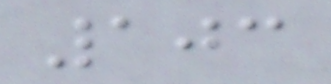103
